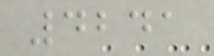4241
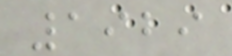1929
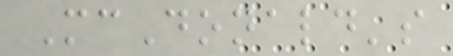McDonald's
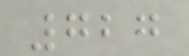727
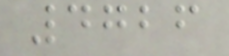4726
